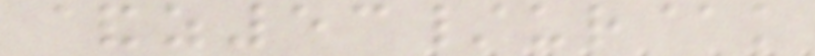&z53/ur@k
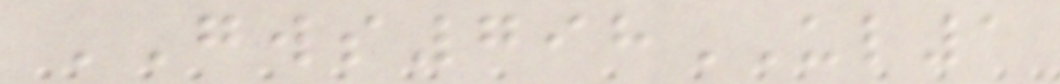GWS798UL1
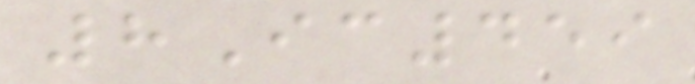8Ic459
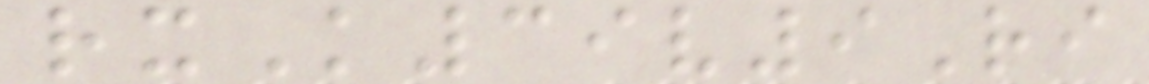rxK39v9Ri
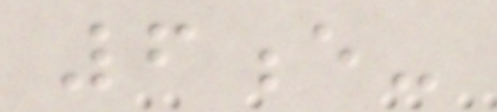6e-
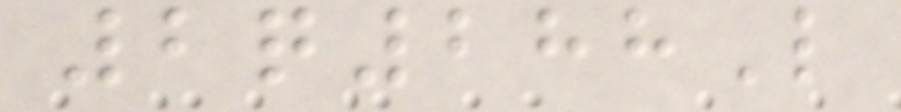2q288L
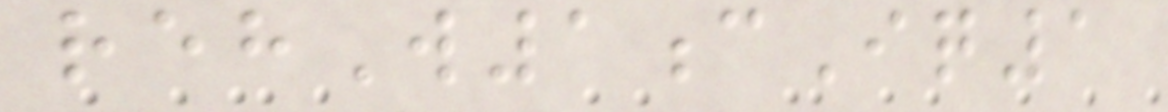rehW1cIq1
